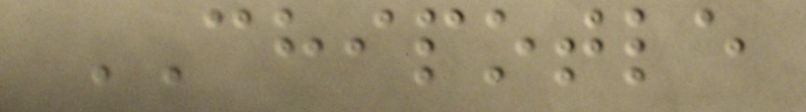CHIPOTLE
